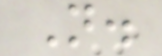N.
